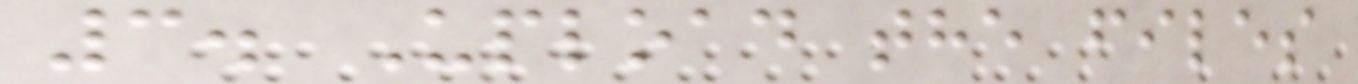3. Upload the files
